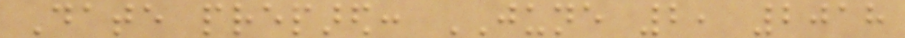Date prepared: JUNE 2, 2018
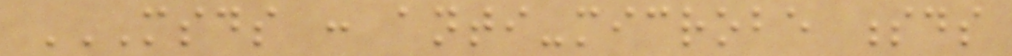MSDS : ANTI-MICROBE SDS
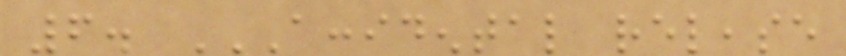6. ACCIDENTAL RELEASE
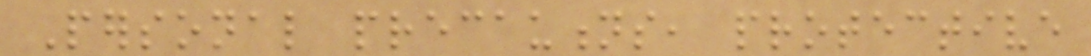Personal precautions, protective
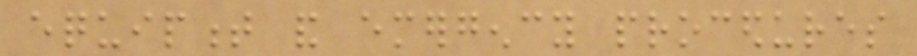equipment and emergency procedures
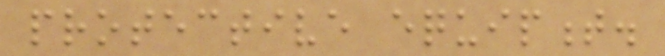protective equipment.
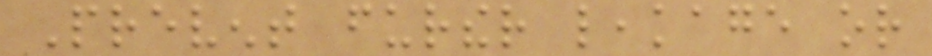Prevent further leakage or
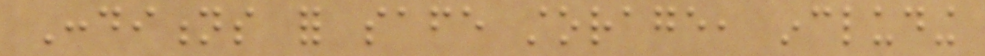Conditions for safe storage, including
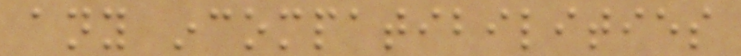any incompatibilities
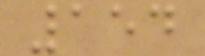154
